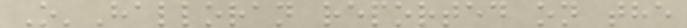O'Halloran reported on the
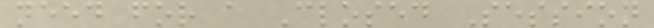need for a Closed Session
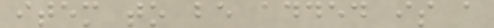item to be added is a
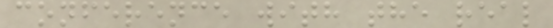conference with the real
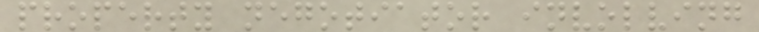property negotiator involving
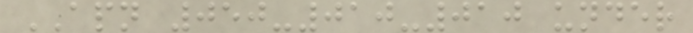APN 050-010-010 under
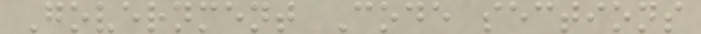Government Code sections
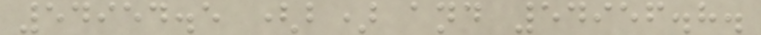54954.5 (b) and 54956.8.
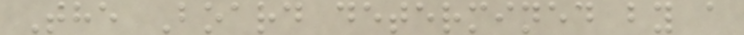The Board determined by a
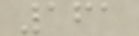161
